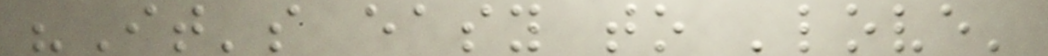"It's easy to 'love'
